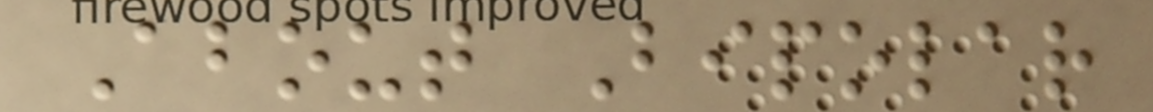About Bipolar
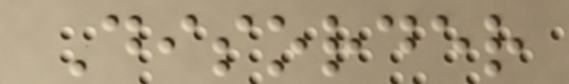Disorder
